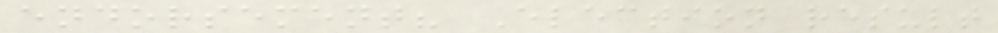endorsement? Election result
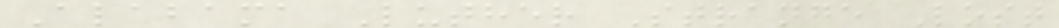Alabama Luther Strange Lost
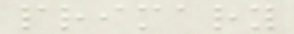primary
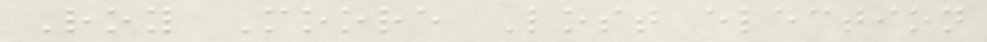Roy Moore Lost election
